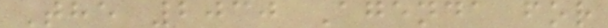The 2030 Agenda for
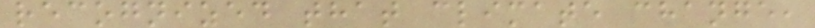recognized that climate change,
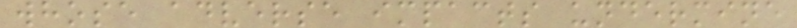whose adverse impacts undermine
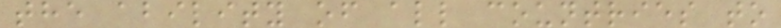the ability of all countries to
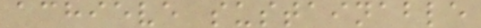achieve sustainable
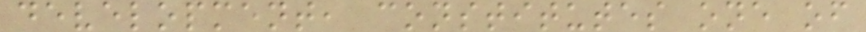development, constitutes one of
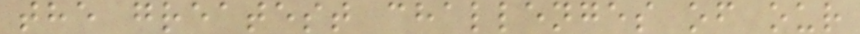the greatest challenges of our
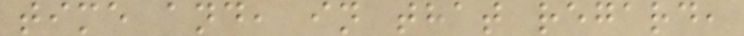time and, in that regard,
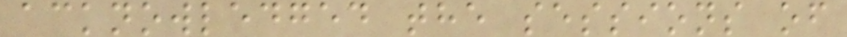acknowledged the sessions of
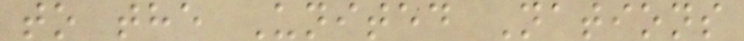to the United Nations
